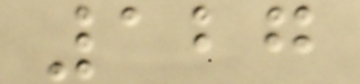127
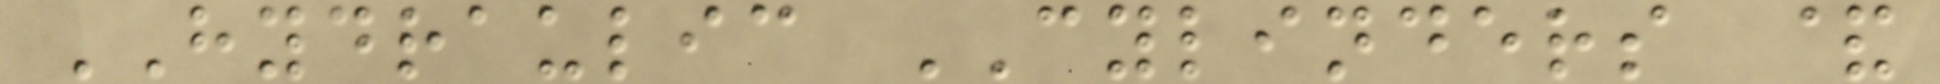HYDRAULIC CYLINDERS &
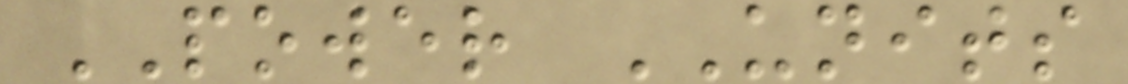POWER UNITS
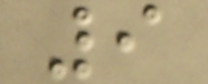9
